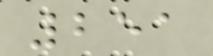251
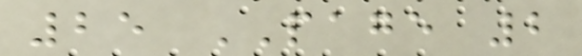25 PAGE 2
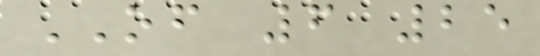OF 6 25
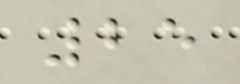25
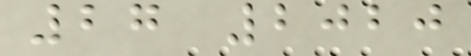27 2020
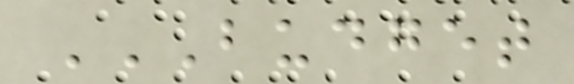BUDGET
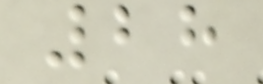28
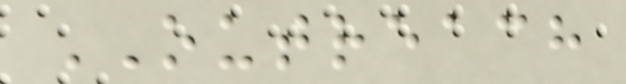OUTREACH
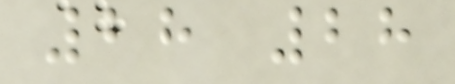28 28
